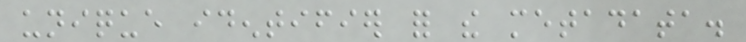unique identifier for the metadata.
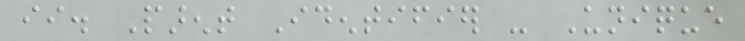ii. Parent Identifier - Unique
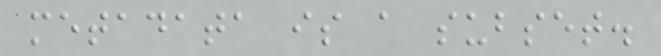metadata is a subset.
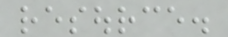resource.
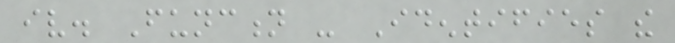iv. Function - Identifies the
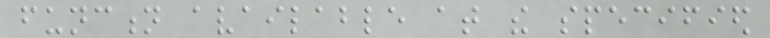function available at the specified
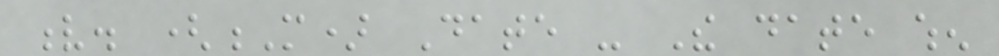v. (M) Date - The date when
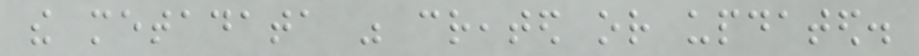the metadata was created or updated.
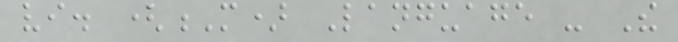vi. (M) Language - The
